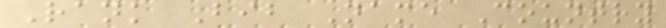Rank Bib Name Country
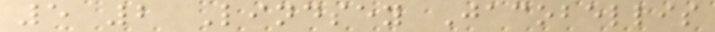5 2 Lindsey Jacobellis
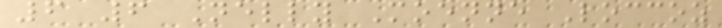6 6 Nelly Moenne Loccoz
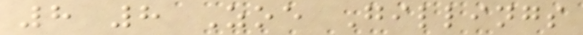8 8 Zoe Gillings
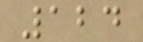124
